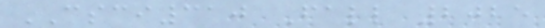CSCI310 Fall 2025
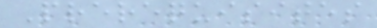Prerequisites
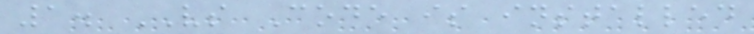1. VS Code is installed
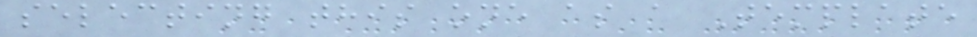selecting this one as a Template
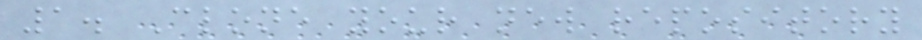1. Clone your new repository
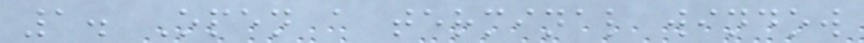1. Open a terminal window
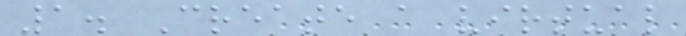1. Create a virtual
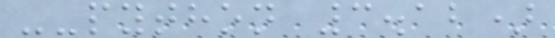--python 3.12)
